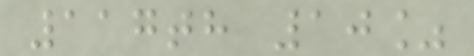117th 10%
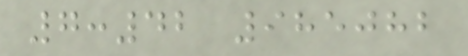7:42 985082
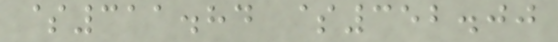$311.84 $352.00
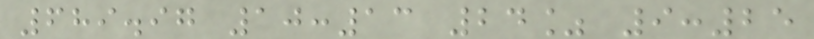689.97 10:13 24% 9:25
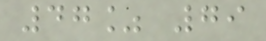47% 79
